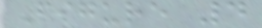Figure 4
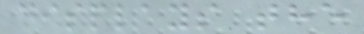displays the
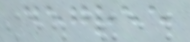degree
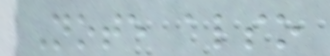Note also
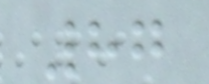87
